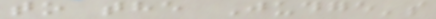to the Judge's
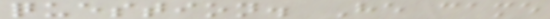question. He came
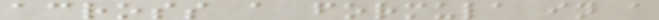across a formula in a
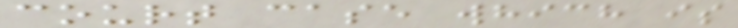court case which is
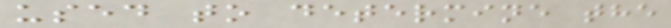used to determine the
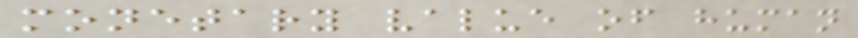monetary value of human
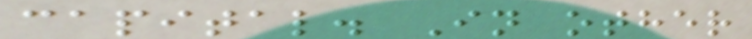capital. In other
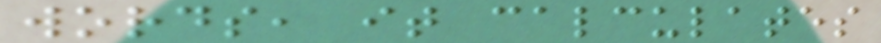words, it calculates
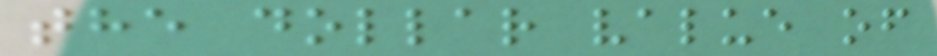the dollar value of
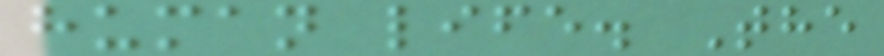human life. The
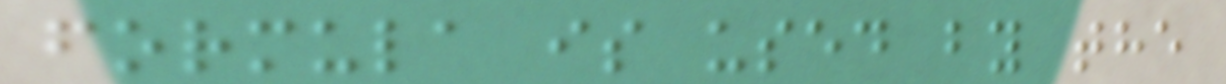formula is used by the
